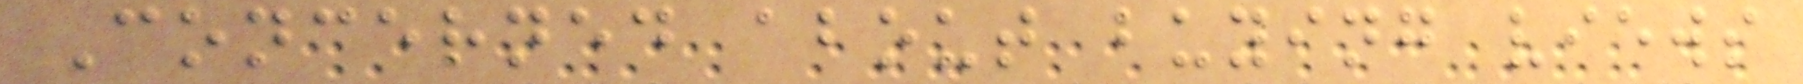Concerned about buying views
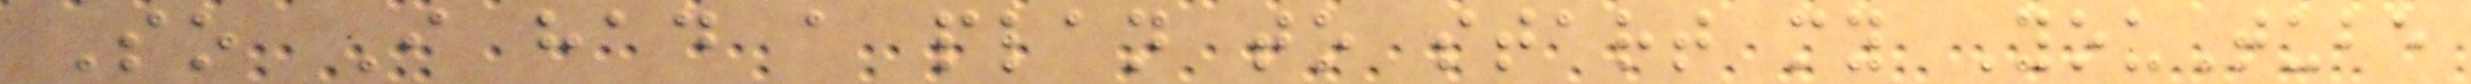So I had a plan to start my YouTube
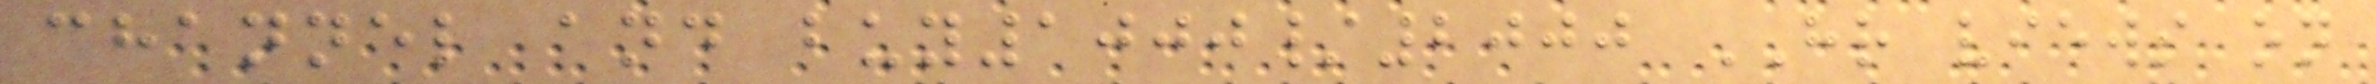channel and buy1000/2000 HR views on
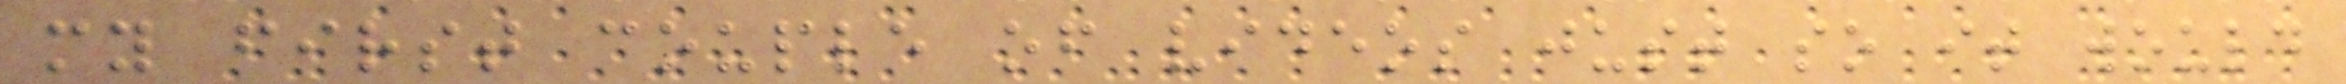my first couple of videos just so it would
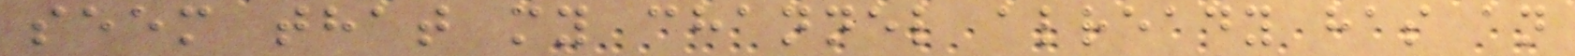seem that my channel already has an
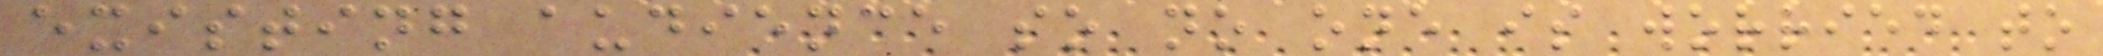existing audience so no one is worried to
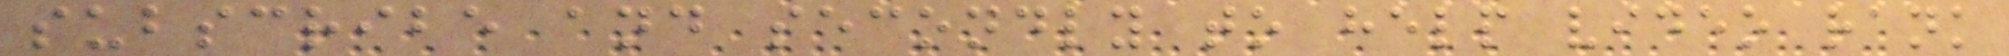subscribe and secondly to help video rank
